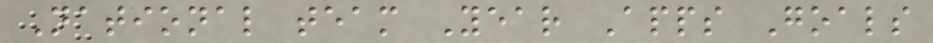National team Year Apps Goals
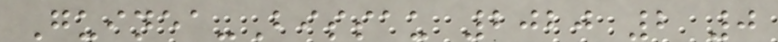Guinea-Bissau 2020 2 0
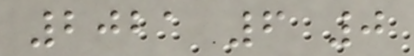2021 6 0
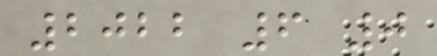2022 6 0
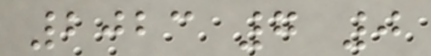2023 7 0
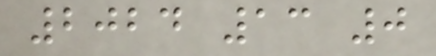2024 13 0
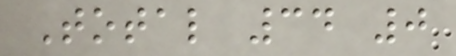Total 34 0
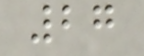27
